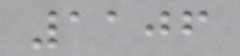1106
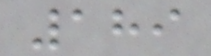189
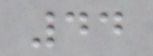44
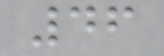46
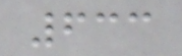633
